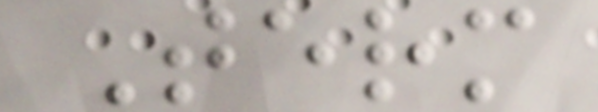Term
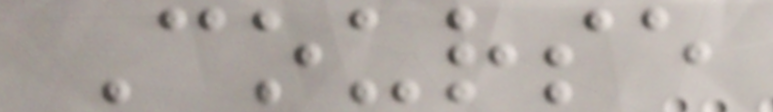Course
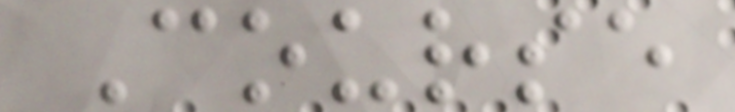Course
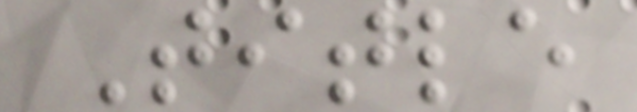Title
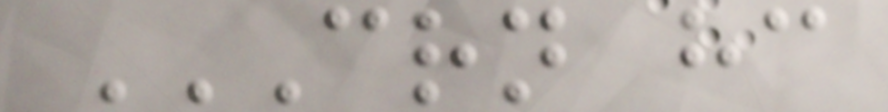CRN HC
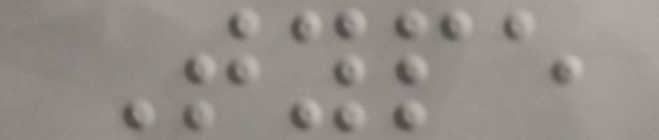Type
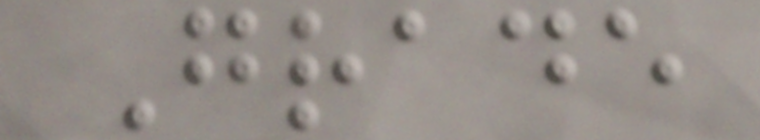Grade
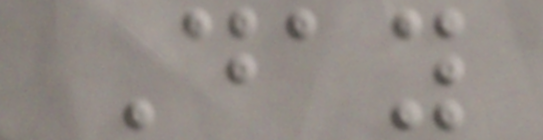Day
